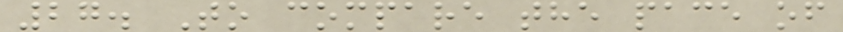27. To compare the pace of
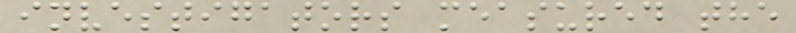investigators measured the
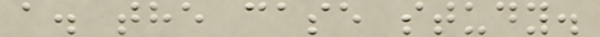a. the case study.
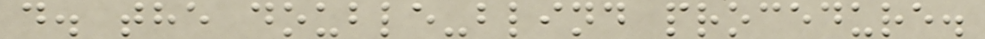d. the double-blind procedure.
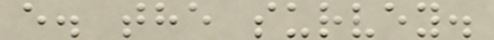e. the survey.
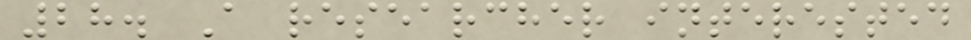28. A researcher interested
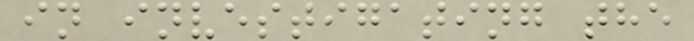in investigating the
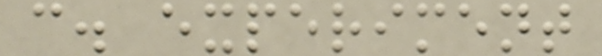c. experiment
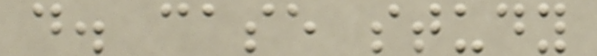d. case study
